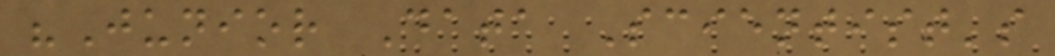"Junior Data Scientist's
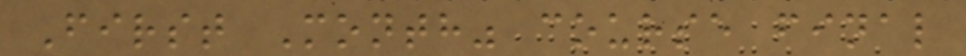First Month" course final
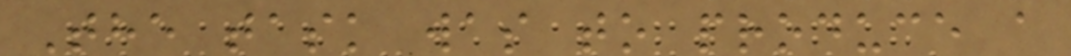The task was to produce a
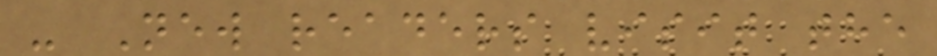- New readers visit the
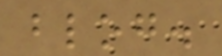blog.
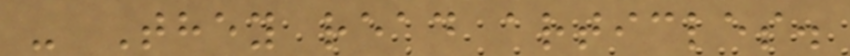- They read articles.
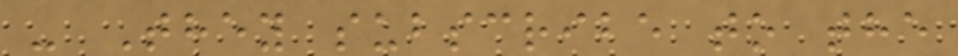- They subscribe to the
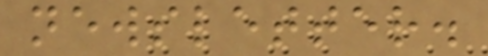newsletter.
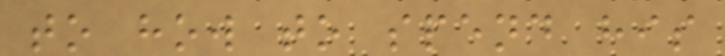to how to spend his
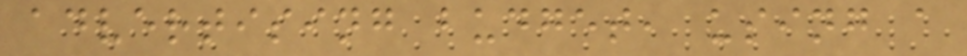advertising budget, using a
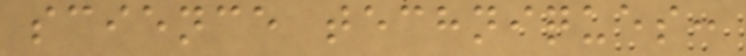science techniques:
